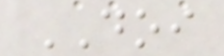DOI
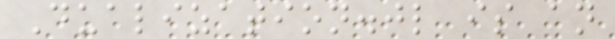Dualization.jl is an
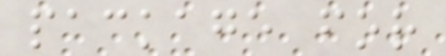package for
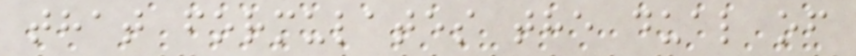that formulates the dual of
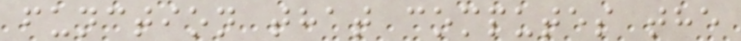function that computes the
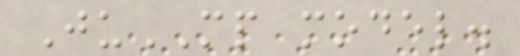JuMP model.
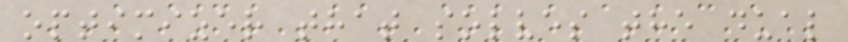optimizer that solves the dual
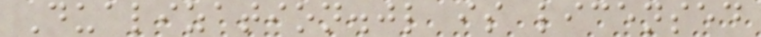Dualization.jl is licensed
